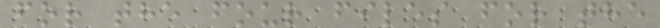for the four files for the
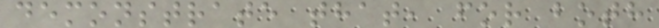demonstrate that, for both
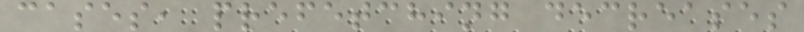cases, prefetching decreases
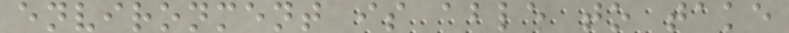environment is able to take
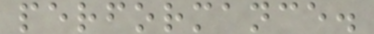performance.
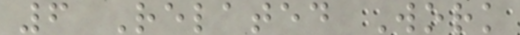6 Related Work
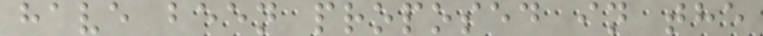have been proposed in the
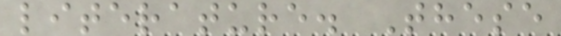literature. These
